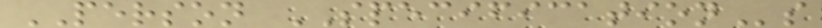PERSON SPECIFICATIONs
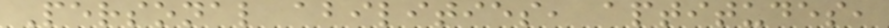Personal abilities, aptitudes,
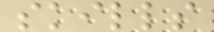skills
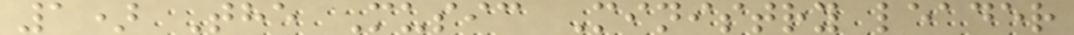1) The Music Ministry leader
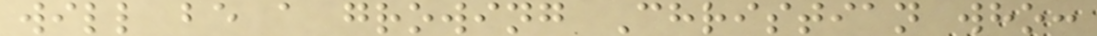will be a growing Christian who:
